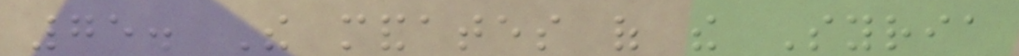75. The mandates of the Syria
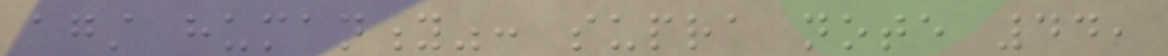against humanity": supra note 44,
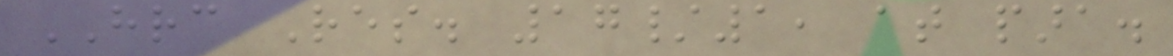HRC Res. 17/1, at para.
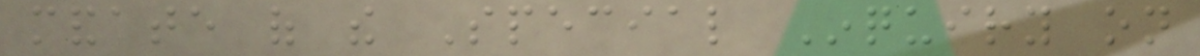mandate of the Special Inquiry on
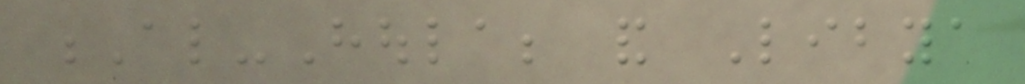Al-Houla; and Libya
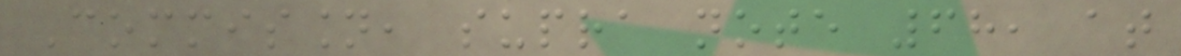Commission, supra note 68, at
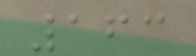163
